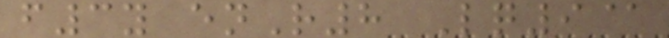f3y enR8 Lq9@
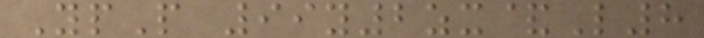YpP 99y2zx&L8
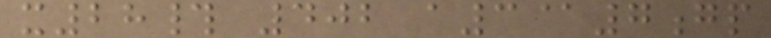x28# 402 a3@7gp
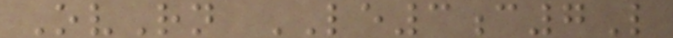OvRn LE3c7L
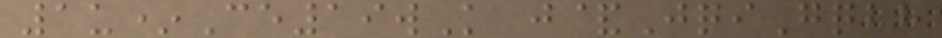1u*Ce19wK j&JqiGqbh
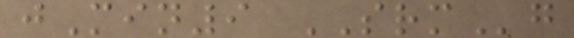jMin9 SRMg
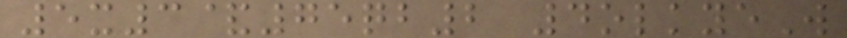5x3&75qb2 4olkyeW
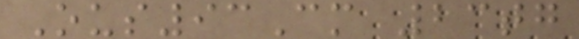Ous93Cm 23tg
